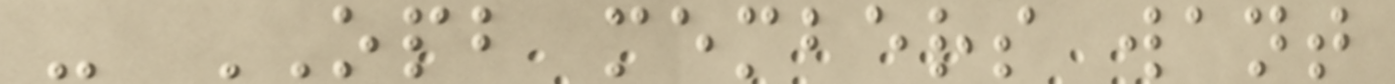- OPB members want
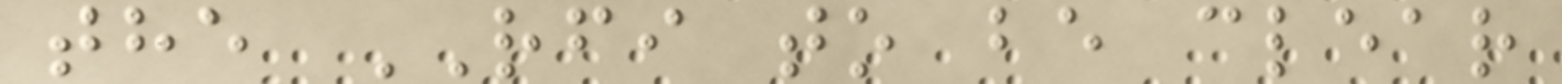the RFI to be clear
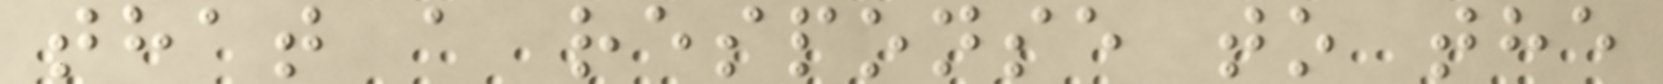that a response to the
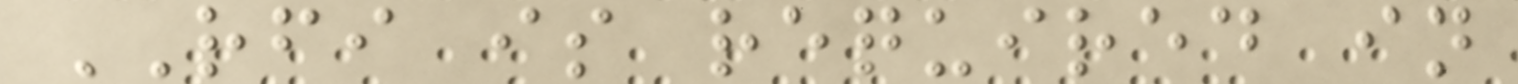RFI is required in
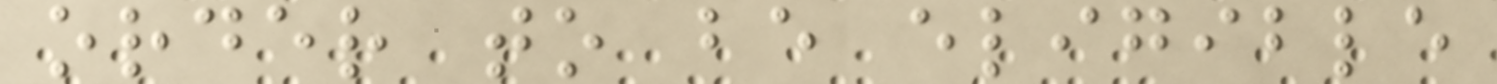order to be eligible
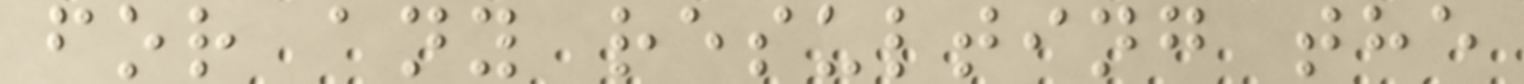for any resulting the
